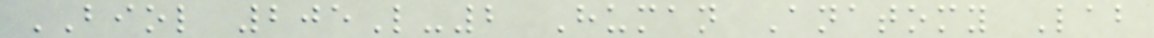BIOL 205L-2 Human Anatomy Lab
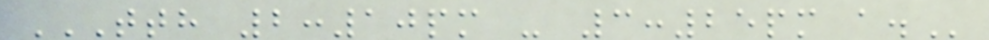TTH 2:10PM - 3:25PM A.
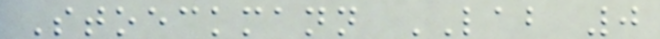Stoeckmann LAB 0
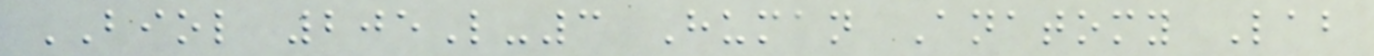BIOL 205L-3 Human Anatomy Lab
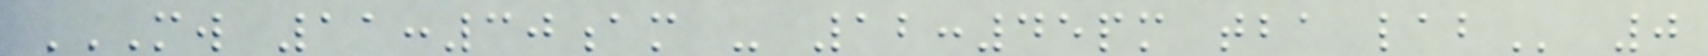MW 11:30AM - 12:45PM TBA LAB 0
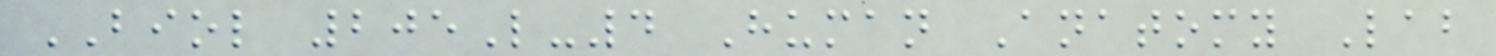BIOL 205L-4 Human Anatomy Lab
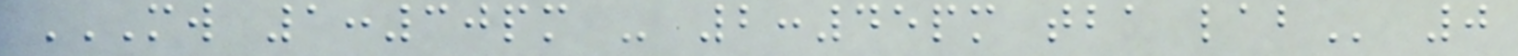MW 1:30PM - 2:45PM TBA LAB 0
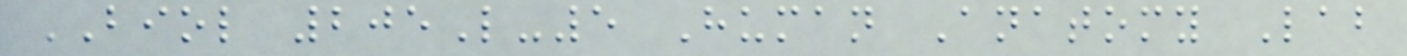BIOL 205L-5 Human Anatomy Lab
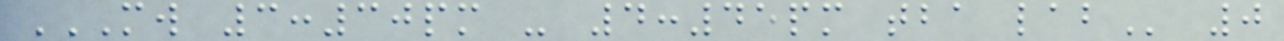MW 3:30PM - 4:45PM TBA LAB 0
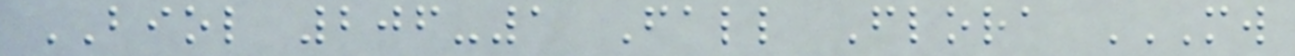BIOL 206-1 Fall Flora MW
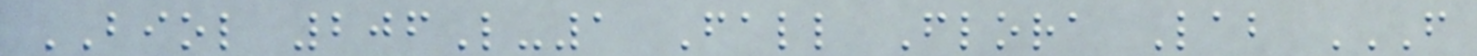BIOL 206L-1 Fall Flora Lab F
